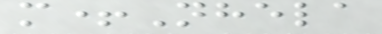m+Nhela
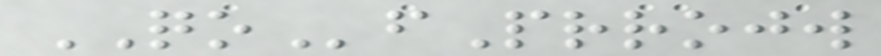QOfPrrojw
